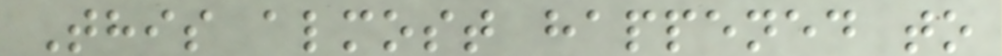This almost happened to
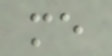me
